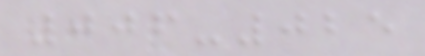006-025
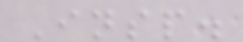Insp.
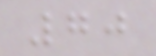70
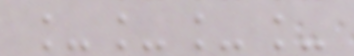____
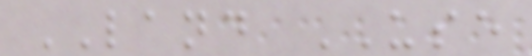LAND USE
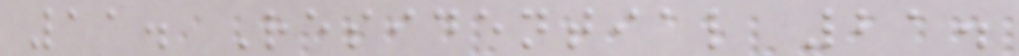11. Residential 21.
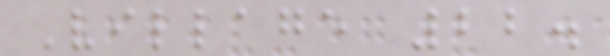Village 22.
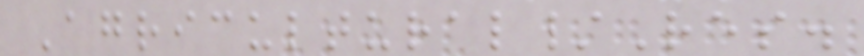Agricultural/Res.
